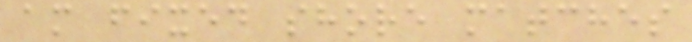am fixed shore matches
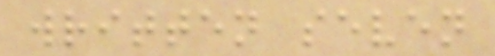written seven
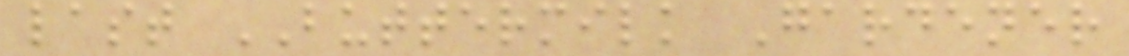last BUTTERMILK Gardener
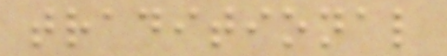traditional
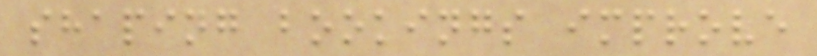shaping bookings improve
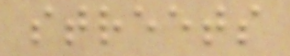streets
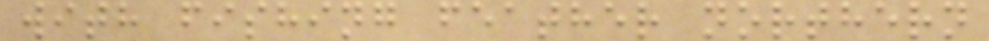with fishing feather northern
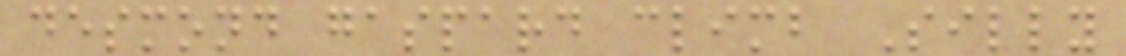desmond gaspard climb Silly
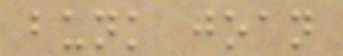bunk joan
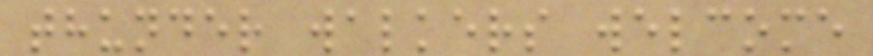thunder walkers welcome
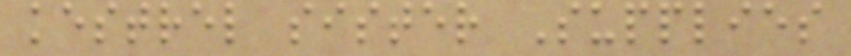kestrel sister Supplies
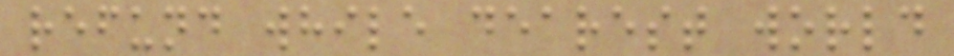refund while dearest world
